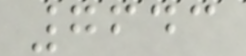7643
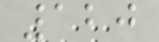120
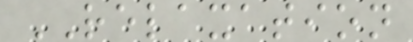RELAXATION
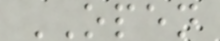OPEN
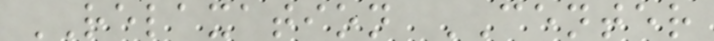RELAXATION CENTER
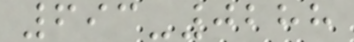693-0288
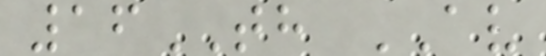16TH AV
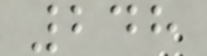248
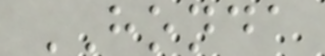HONDA
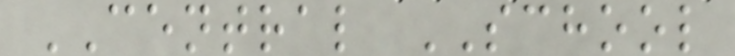CENTRAL SCHOOL
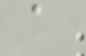a
